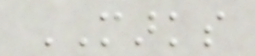MARKS
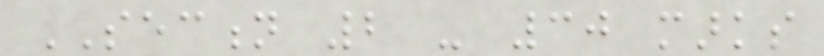SECTION 2 - 30 marks
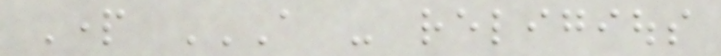Part A - RELIGIOUS
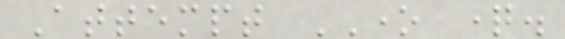Attempt ONE question.
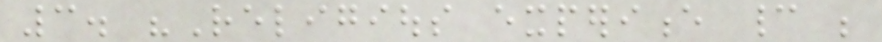3. "Religious experience cannot be
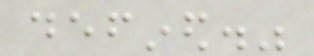defined."
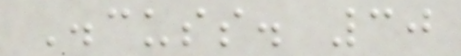Discuss. 30
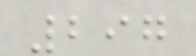297
